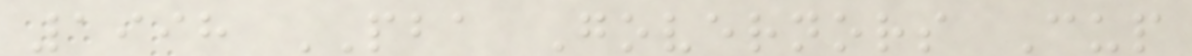1998 PBA Governors Cup
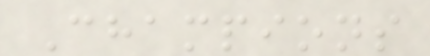Champions
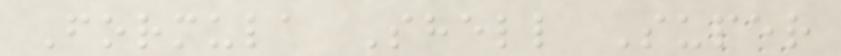Formula Shell Super
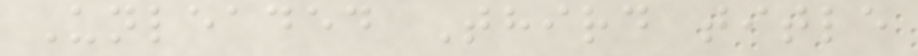Unleaded Third title
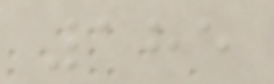185
